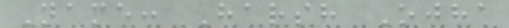Name: Harsh Ojha
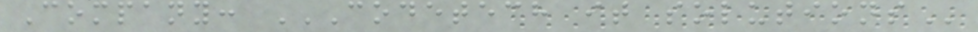Company: CODETECH IT SOLUTIONS
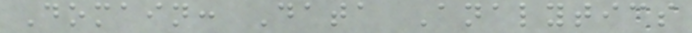Domain: Data Analytics
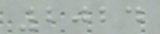2024
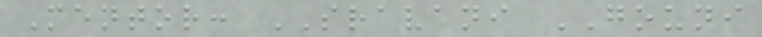Mentor: SRAVANI GOUNI
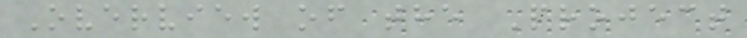Overview of the Project
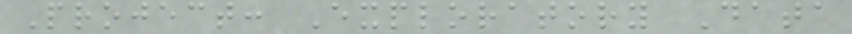Project: Exploratory Data
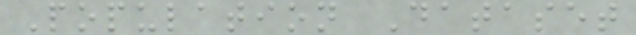Population Dataset
